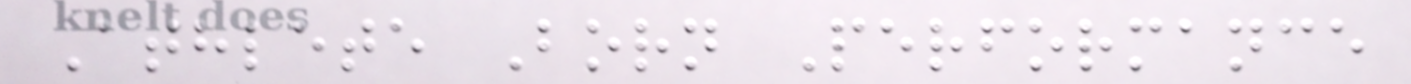Athlete Born Performance
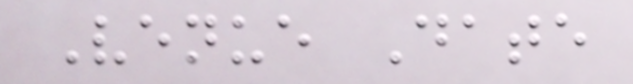Venue Date
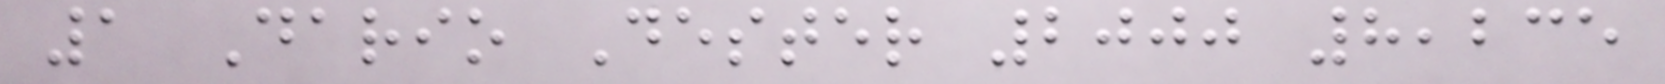1 Dario Dester 2000 8,235
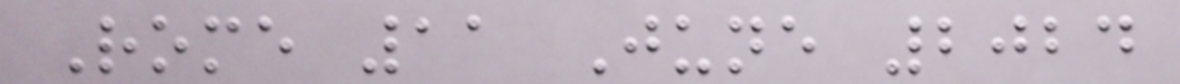Rome 11 June 2024
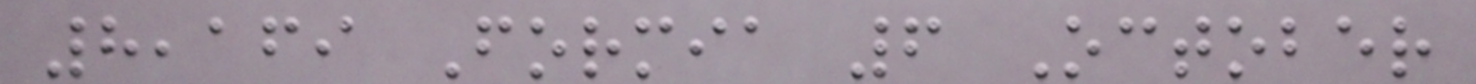8,169 Formia 6 October
